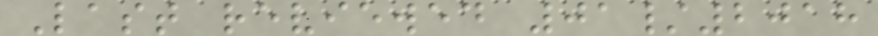Last reviewed 01/2018
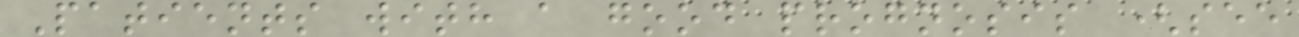Patients with a good prognosis (see
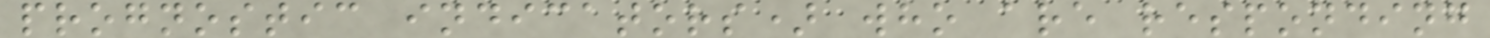prognostic indicators) who are responding
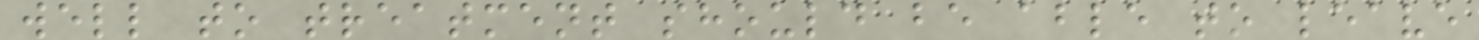well to treatment should be able to leave
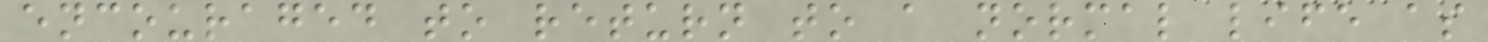encouraged to return to a normal life as
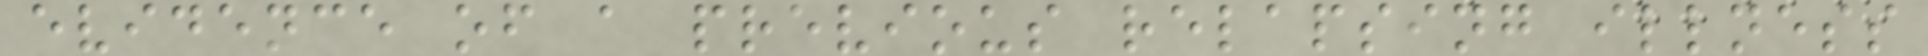evidence of a previous relapsing illness
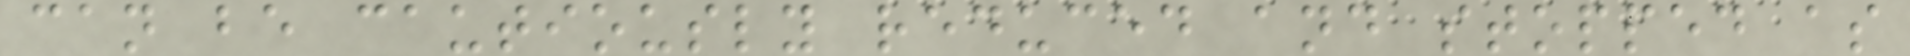can be cautiously reduced and stopped as
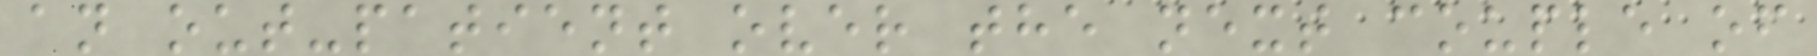an out-patient over the next couple of
